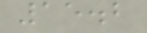15.2
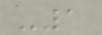-1
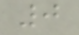0
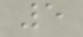5
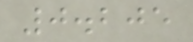0.205
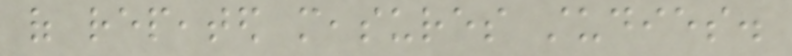of repeated measures studies.
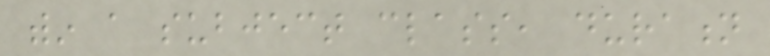within a subject class, duration
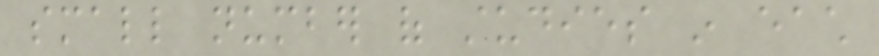small number of studies in each
